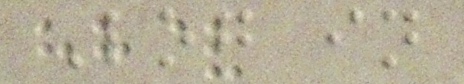Log in
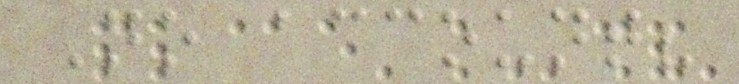No account?
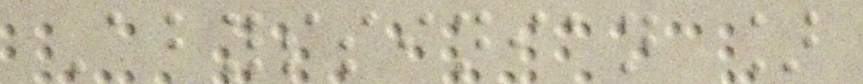Abyssinian ]
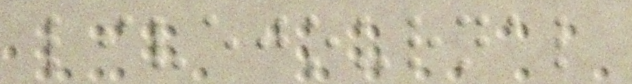livejournal
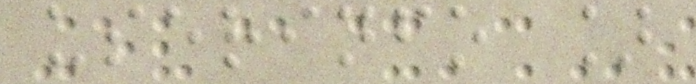userinfo ]
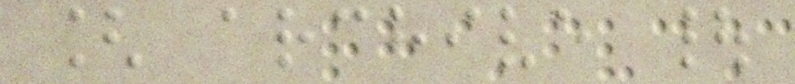[ archive |
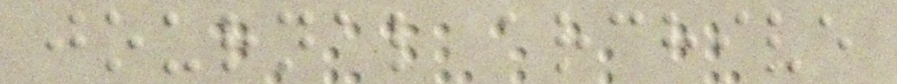journal archive
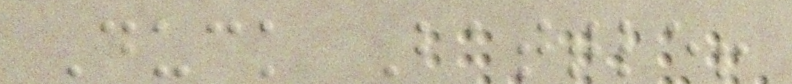Duck Battle!
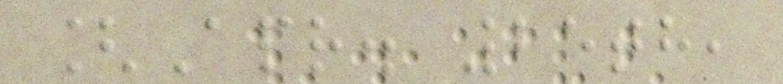[Apr. 25th,
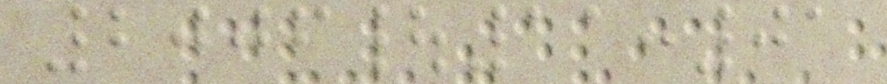2006|11:01
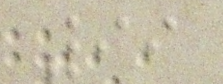99
